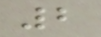2
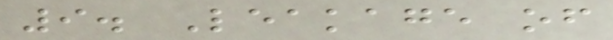9. Leakage of
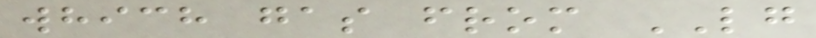which gas from LG
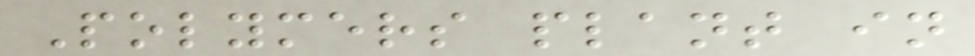Polymers plant in
